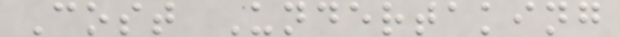Cost Undertaking
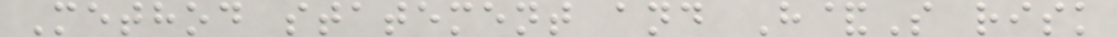Method statement and H&S risk
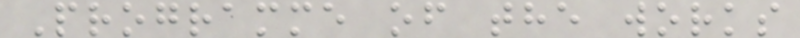Programme of the works
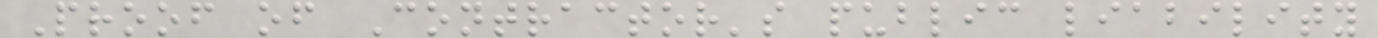Proof of Contractor's public liability
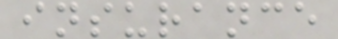insurance
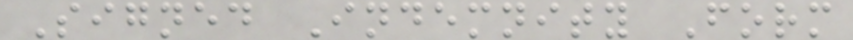Signed Indemnity Form
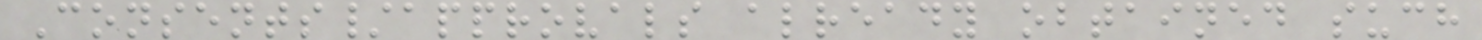Consents/approvals already obtained such
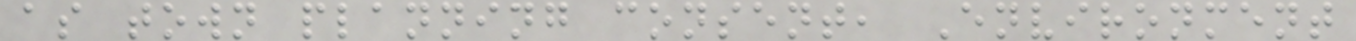as town planning consent, Environment
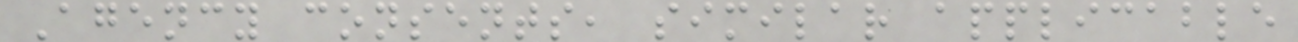Agency consents, similar applicable
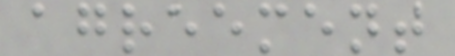agreement
